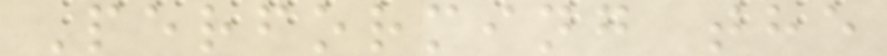Performing the
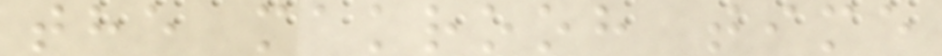the makrooh time
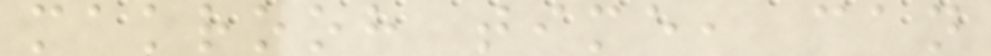makrooh time, can
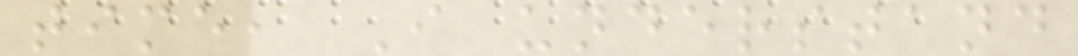time, I understand
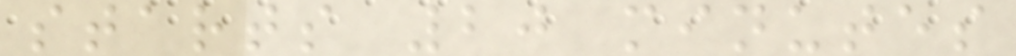starts 20 minutes
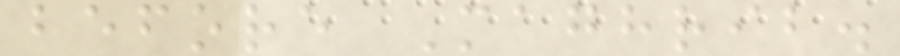before Maghrib.
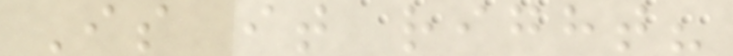Is it right?
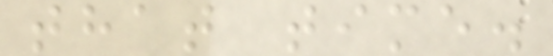that time.
